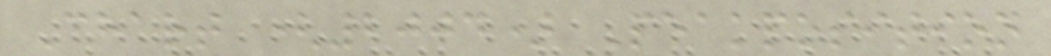Chart (2004) Peakposition
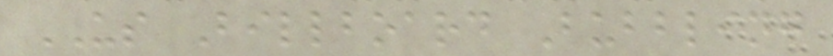US Billboard Bubbling
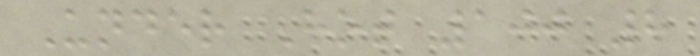Under Hot 100 8
